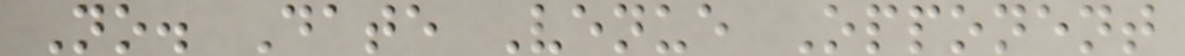No. Date Venue Opponent
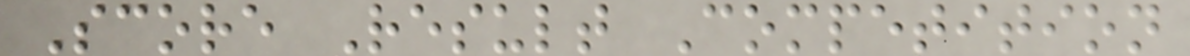Score Result Competition
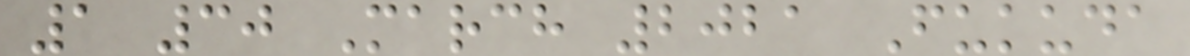1 30 March 2021 Fukuda
